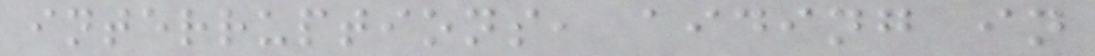interruptions, aiding in
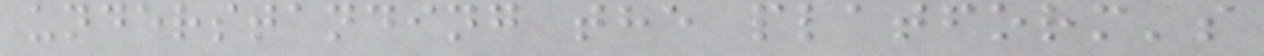understanding the platform's
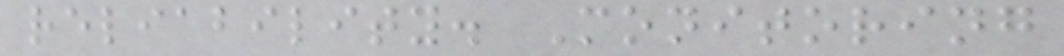reliability. Monitoring
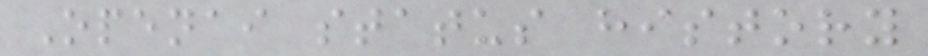Openai status history
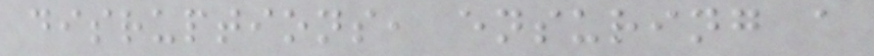disruptions, ensuring a
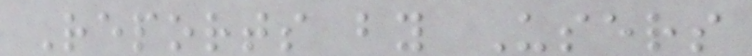Reports by Users
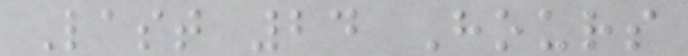Last 24 Hours
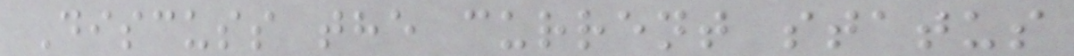Discuss the current status
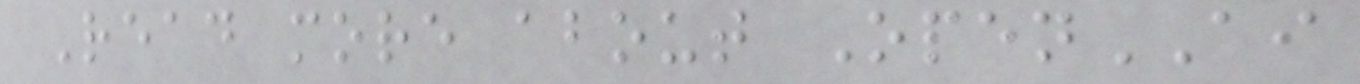Read more about OpenAI
